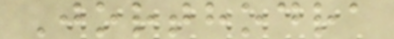Jorthodra
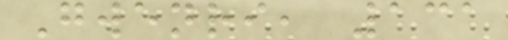Gwenri, 131
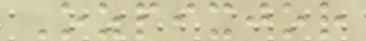Ozpixjor
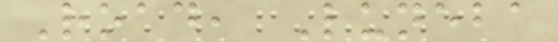Road, Luneba
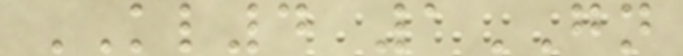KL4 1GN
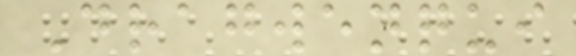Dragwenqui
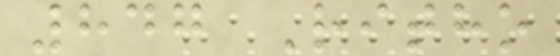847 Ritho
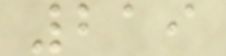219
